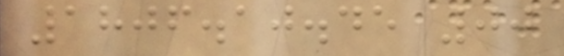1806.10.45 00
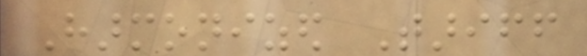Harmonized Tariff
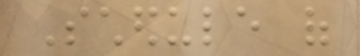Schedule of
